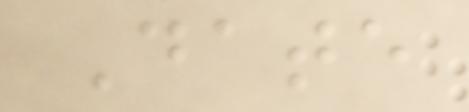Date
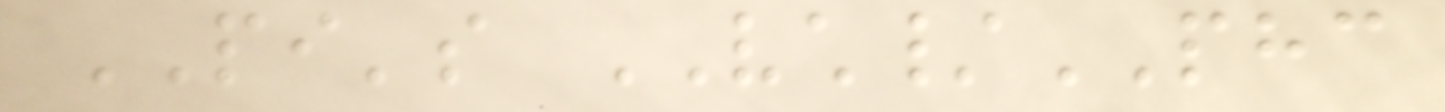PI's VCH/PHC
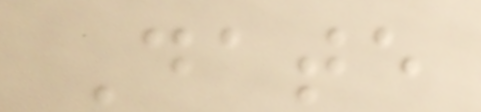Date
